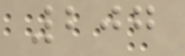207
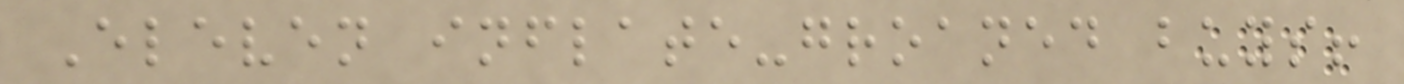Eleven inflate-groaned buys!
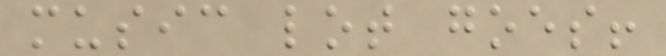music lot goes!
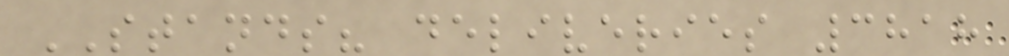STANDS? deliveries 3818
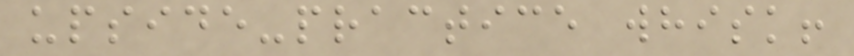upside-practice whisk!
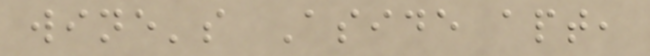wine's Aside apt,
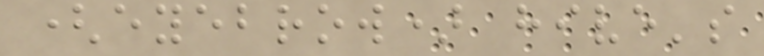(eyebrow) hive's
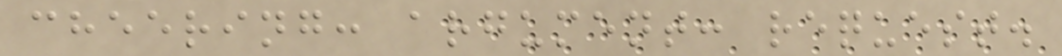cheering: argument: request.
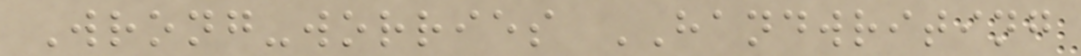Wrong-worries HANDWRITING
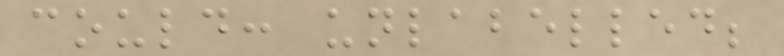could: unlabelled;
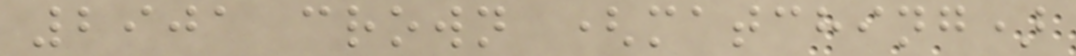2901 crown (matching)
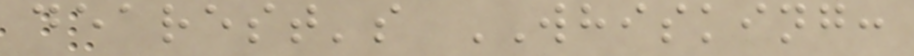dearest's WHISKING:
